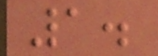1.
